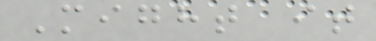Might it
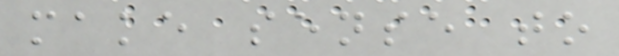make sense to
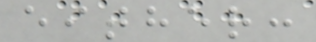either:
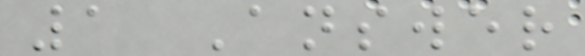1 Answer
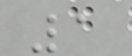1
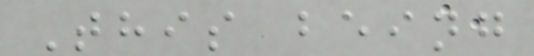This being
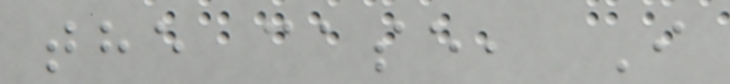the case, I
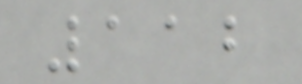112
